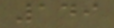149
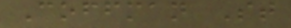Coffman St
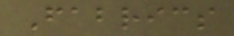Fabrics
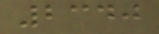2340
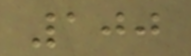100
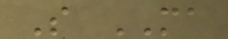S MA
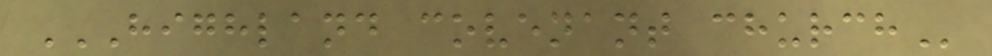HIGHLAND COVENANT CHURCH
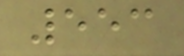553
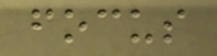focus
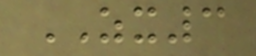ZX3
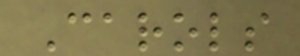Carols
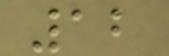12
